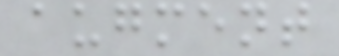augment
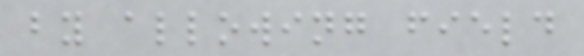by allowing field
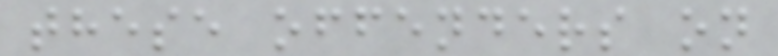these offenders on
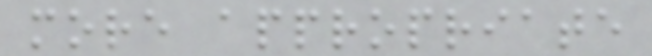more appropriate
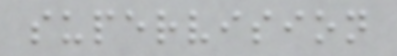supervision
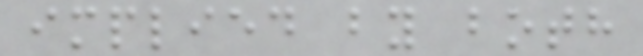implied by both
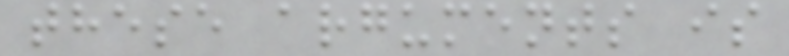these arguments is
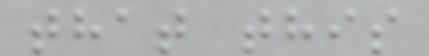that this
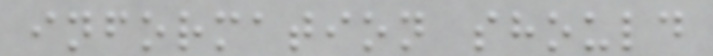information should
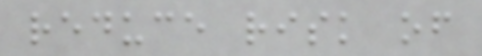reduce risk of
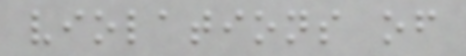violations of
